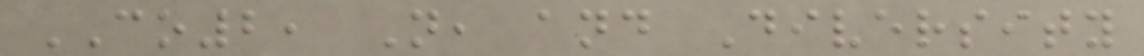CO2, N, and Diversity
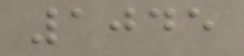1045
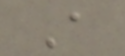A
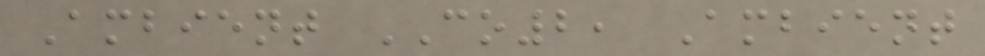Ambient CO2, Ambient
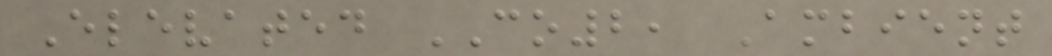Elevated CO2, Ambient
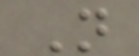N
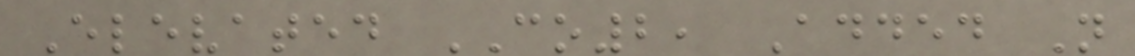Elevated CO2, Added N
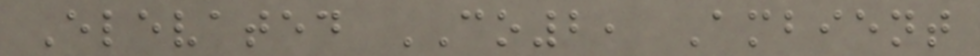Elevated CO2, Ambient
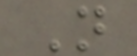N
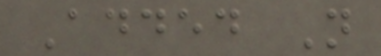Added N
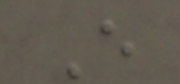E
